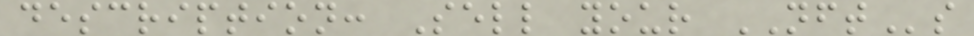description: Sell your NFTs
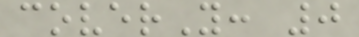coverY: 0
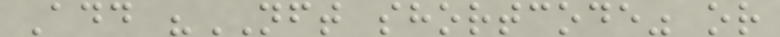Add "NFT shortcode" or
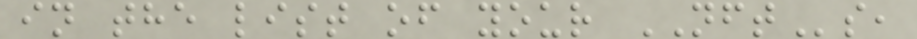in the list of your NFTs,
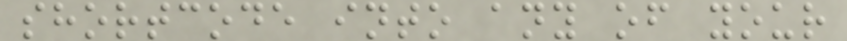shortcode into any of your
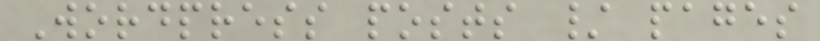Wordpress posts / pages
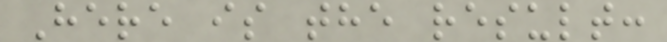Here is the result:
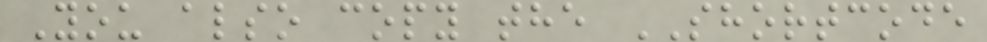You also copy the SHORTCODE
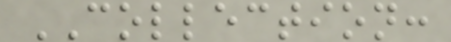COLLECTION:
